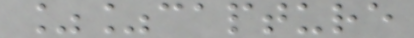%%capture
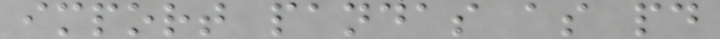import pandas as pd
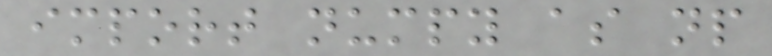import numpy as np
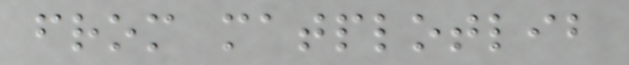from matplotlib
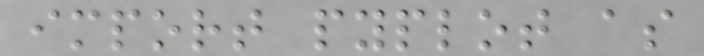import pyplot as
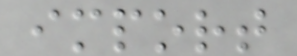import
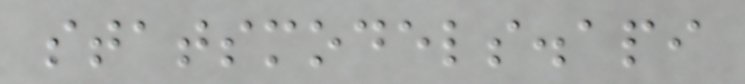statsmodels.api
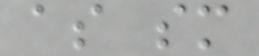as sm
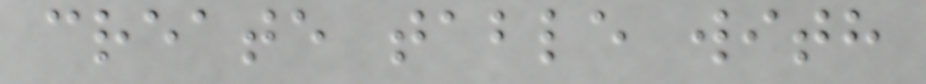create table with
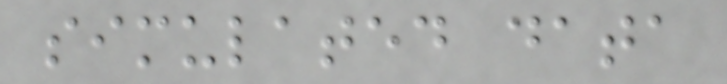simulated data
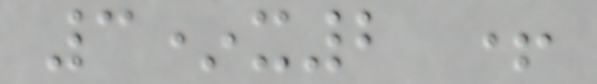3*x2 +
